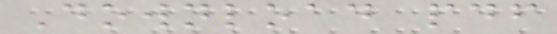Download pdf
